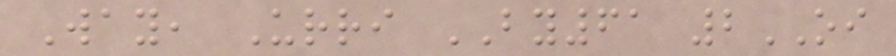Way, Urri BY61 2OI
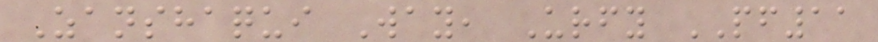Zanshaqui Way, Urfy PF11
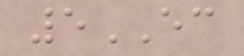5EC
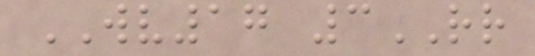WV17 3RR
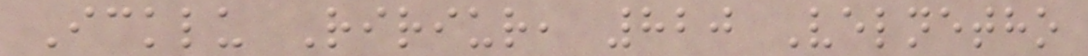Icklu Ririur, 820 Velnetho
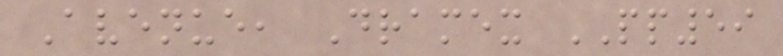Avenue, Dramex PP59
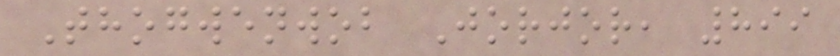Thogwenwob Jorjor, 899
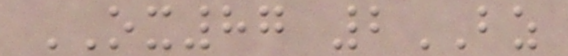OX87 2BZ
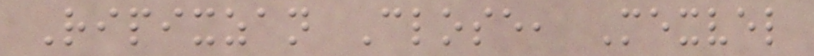Ripixzan Close, Mexvel
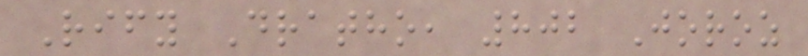Rify Dratho, 802 Joroz
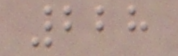228
